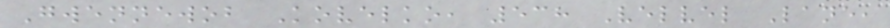Gwennewob Kovelko, 538 Velvel Lane,
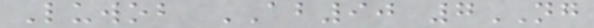Luwob AB90 7NG
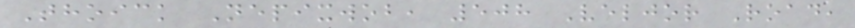Thoick Nepixwob, 508 Veljor Road,
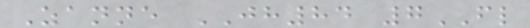Zanne JH84 7FL
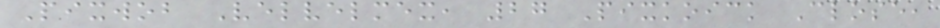Pixwob Velvelmex, 27 Pixkoick Close,
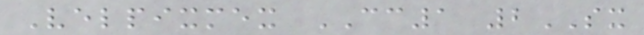Velpixmex CC1 2SX
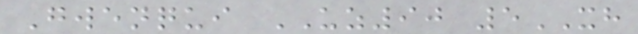Gwenqui UZ90 5XH
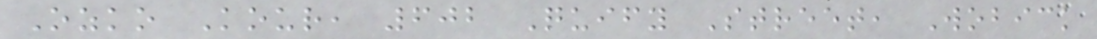Ozko Kour, 602 Quify Street, Wobick
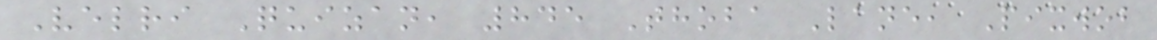Velri Quizan, 845 Thoba Lane, Pixwob
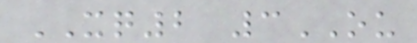XQ2 3OU
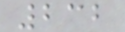232
